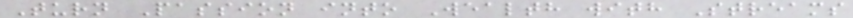Turn Passion into Wealth with Streams
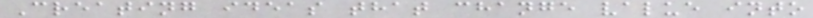Creating ideas that change value into
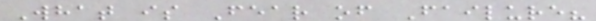What is Fear of Failure?
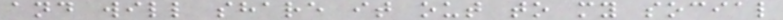and will share it out to my social
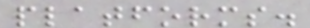platforms.
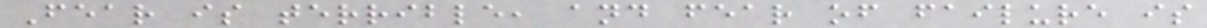Fear is terrible, and fear of failure is
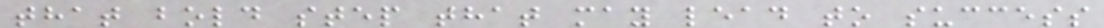that bold step that may lead to success
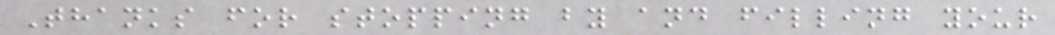Thanks for stopping by and filling your
